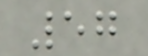57
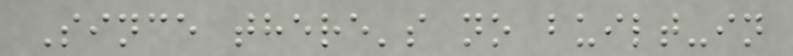Since there's no built-in
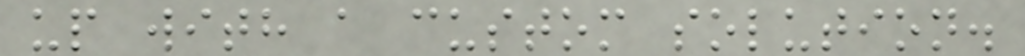up with a custom solution.
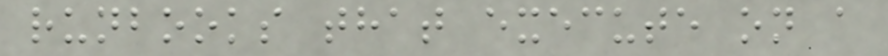runbooks that execute on a
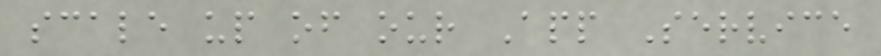scale up of our App Service
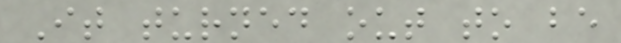It turned out to be
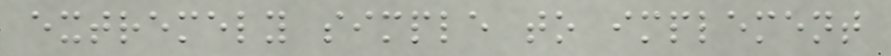extremely simple to implement
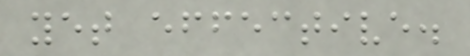yet effective.
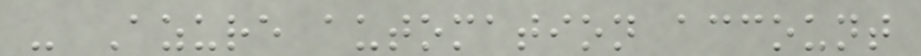- Azure automation account
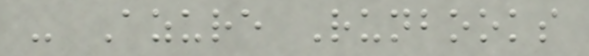- Azure Runbooks
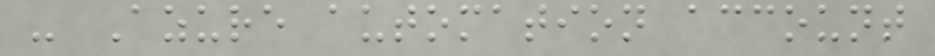- Azure automation account
